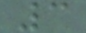3
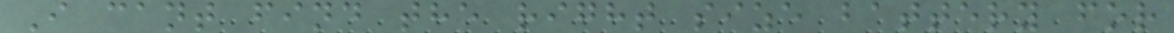I cant find the right size battery for
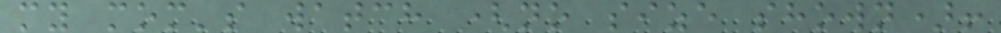my mom's watch (no size shown)!
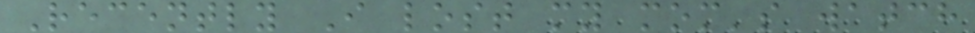Recently I lost my mom's watch
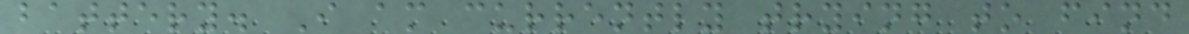battery. I am currently trying to find
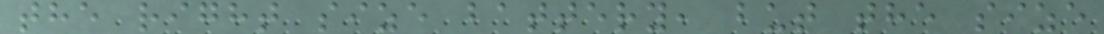the right size battery, but the size
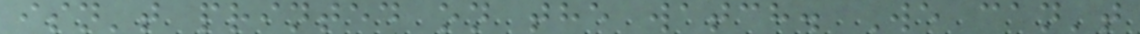isn't printed on the watch. We can't
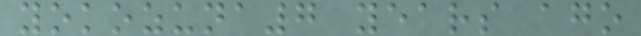yokozuna7 years ago
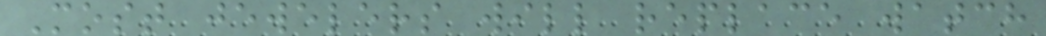Most jewelers will replace watch
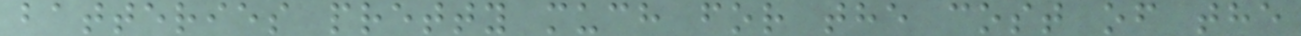batteries pretty much for the cost of the
